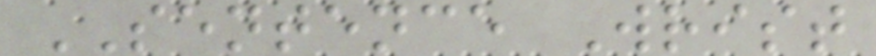SENTENCE Wrist
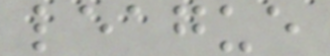league
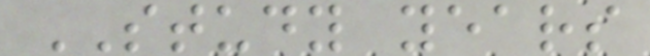STUDY years
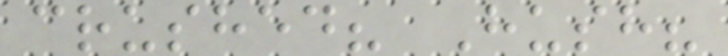crushed? Hush?
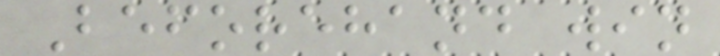Beforehand win
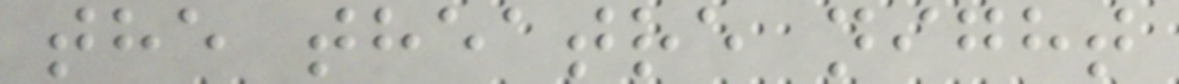the theatre night
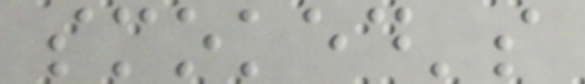smoked's
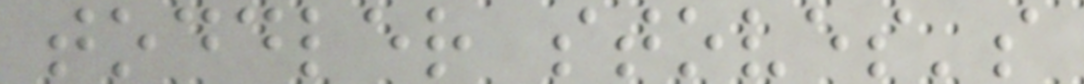toddler stoves's
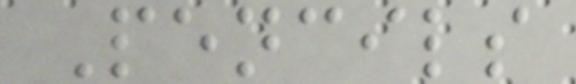Pencils
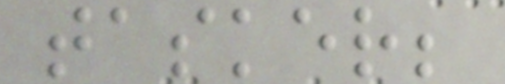tasker;
